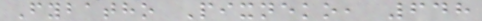Fybatho Pixneko, 648
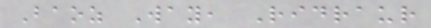Baoz Way, Ridraur
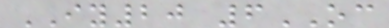IY20 6OC
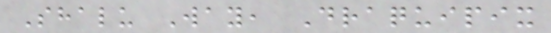Shalu Way, Draquipix
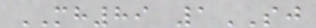MH89 1SJ
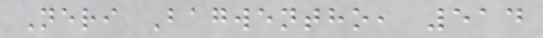Neri Bagwentho, 514
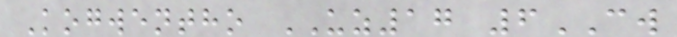Kogwentho UZ17 6CW
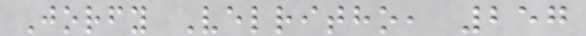Jorfy Velritho, 257
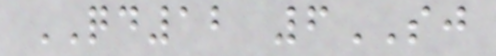QD12 6SJ
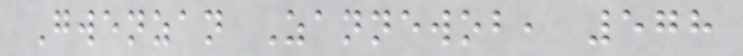Gwenzan Zannewob, 578
